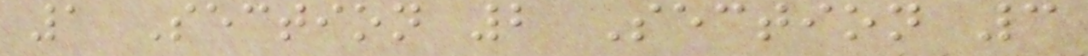1 Section 2 Section 3
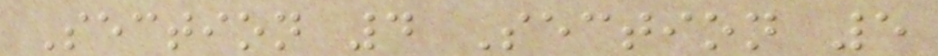Section 4 Section 5
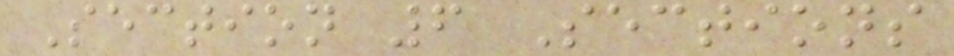Section 6 Sections
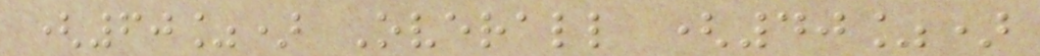(60%) Overall (40%)
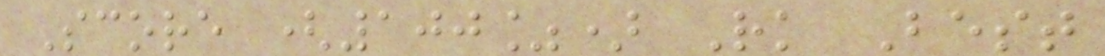Score (100%) Rk Best
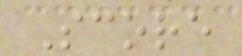Score
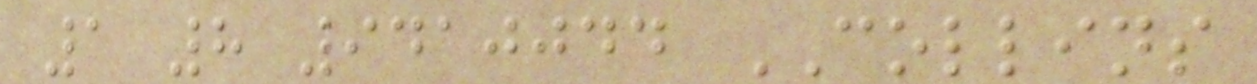1 8 9410044 COLLINS
